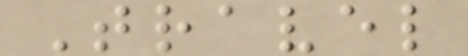Travel
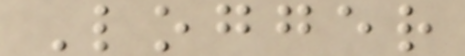Logger
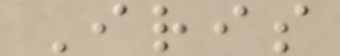Iris
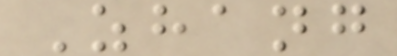Zhang
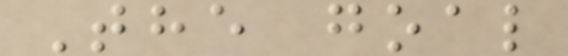The goal
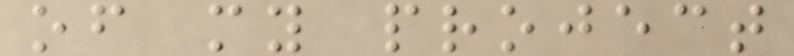of my project
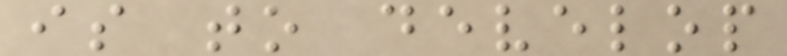is to develop
